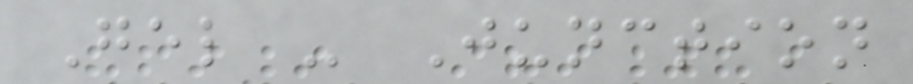Gel - Junction
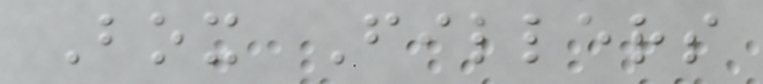Box Fillers
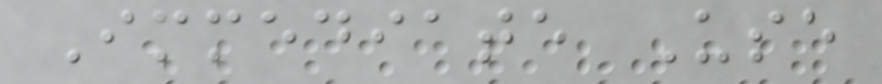Immediate Use
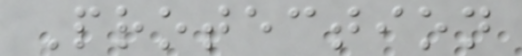Protection
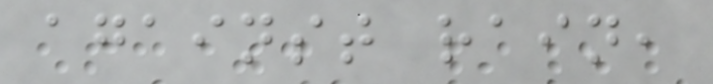against rain,
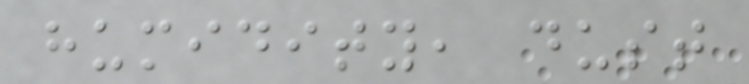humidity, dust
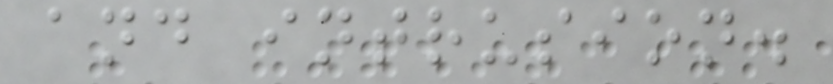and intrusion.
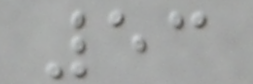53
